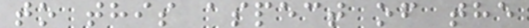to this aspect of the
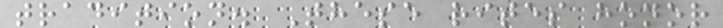tradition. These rites honor
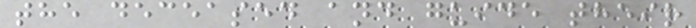the deceased and guide their
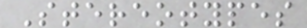Stereotypes
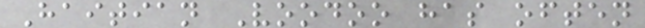Haitian Voodoo has often
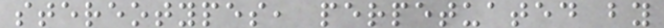stereotypes, perpetuated by
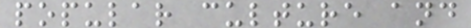popular culture and
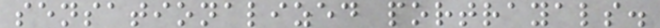sensationalized portrayals.
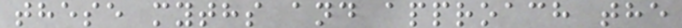these myths and approach the
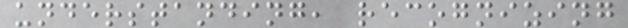understanding, recognizing
